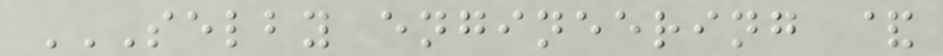SELBY ENGINEERING &
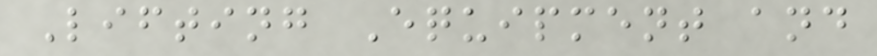Lifting Equipment and
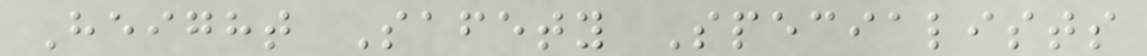Height Safety Specialists
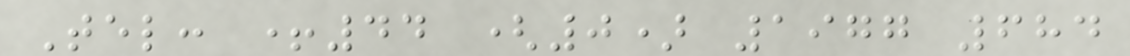Tel: +44 (0) 1977 684
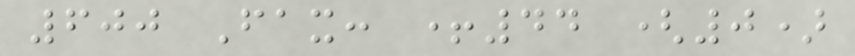600 Fax: +44 (0)
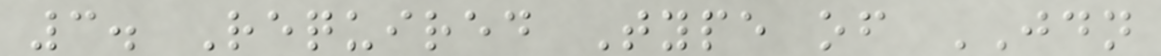3. Required Type of JDN
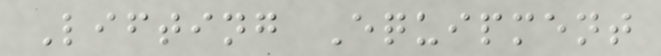Lifting Equipment
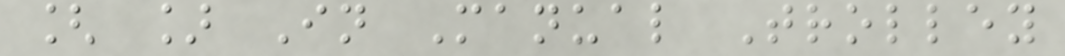[ ] In Manual Trolley
